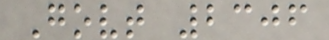Govt 2306
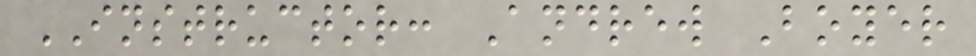INSTRUCTOR: Andrew Boyer
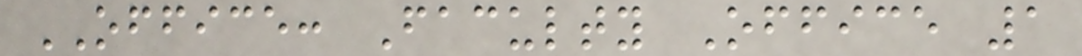OFFICE: Faculty Office 1
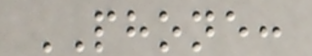PHONE:
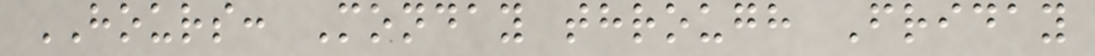HOURS: Monday through Friday
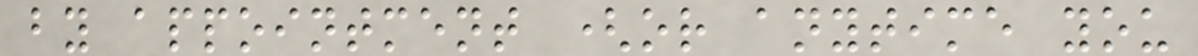by appointment (or anytime you
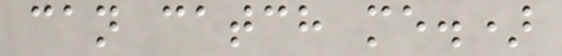can catch me.)
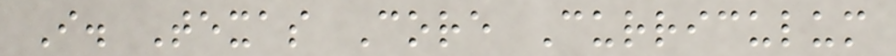I. Texas Core Curriculum
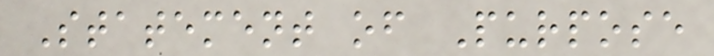Statement of Purpose
